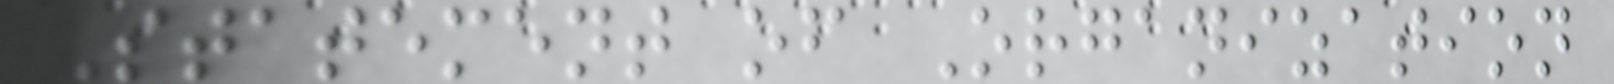Statement of Organization
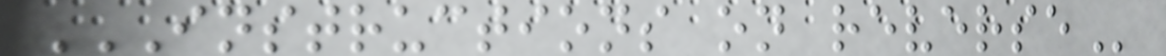INSTRUCTIONS ON REVERSE
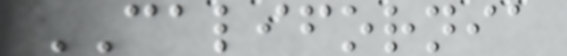CALIFORNIA
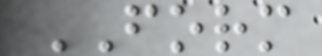FORM
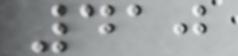410
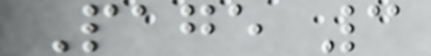Page 3
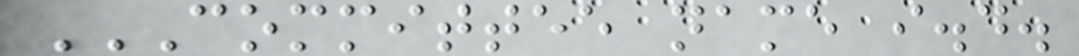COMMITTEE NAME I.D.
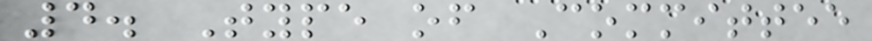4. Type of Committee
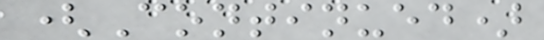(Continued)
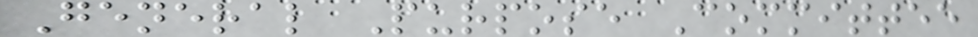General Purpose Committee
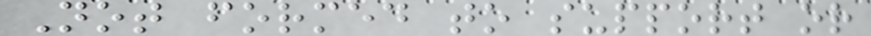Not formed to support or
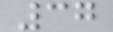37
